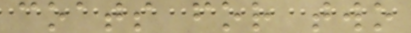coats for two
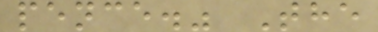pence." The
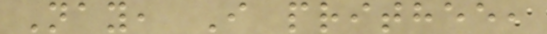Nay, I prithee,
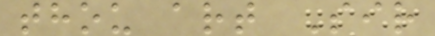thou art Sir
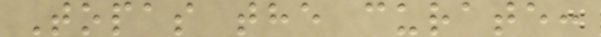Topas the curate:
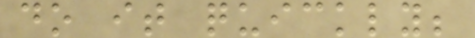do it quickly;
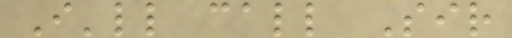I'll call Sir
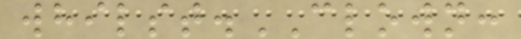whilst.CLOWN:
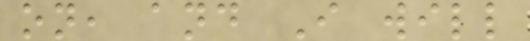on, and I will
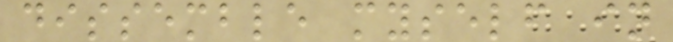dissemble myself in
